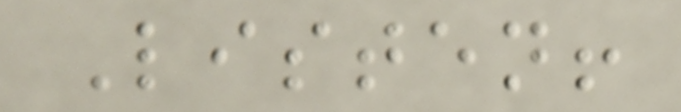Listen!
